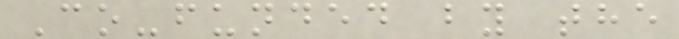Co-funded by the
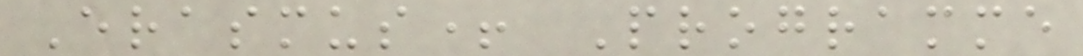Erasmus+ Programme
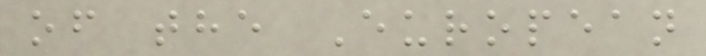of the European
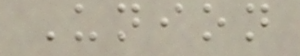Union
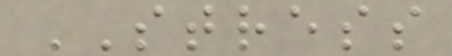STRESS
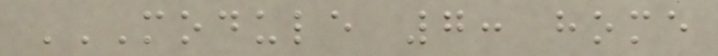MODULE 7: HOME
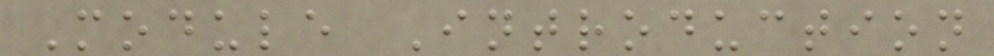Module Introduction
